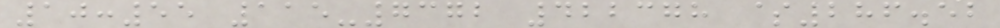10:55 115-7372 422378 $286.52
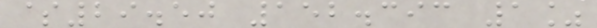$29.50 152.393 1%
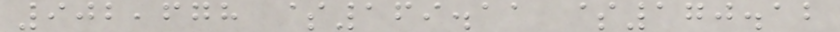902,678 $169.11 $170.12
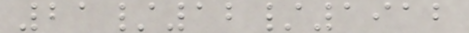21/12/1912
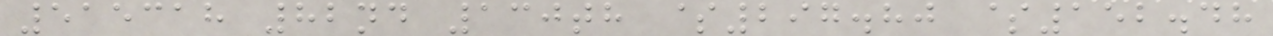515318 82nd 130th $297.80 $152.48
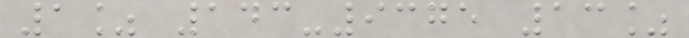1% 143-9375 13%
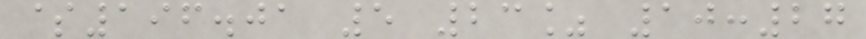$196.01 5 23% 10:27
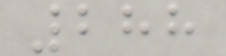288
